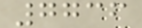7736
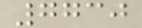7730
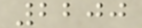2200
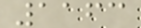1163
